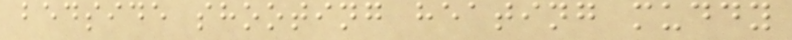bedside shooting heating muddy
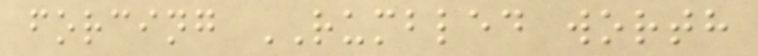forcing RUMBLED worth
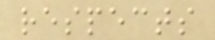respects
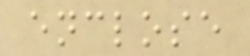enclose
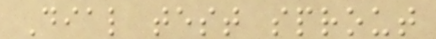Dial test sprout
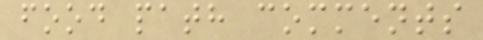food path comments
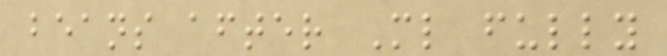beans after Ml fully
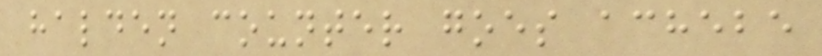halden counter goes achebe
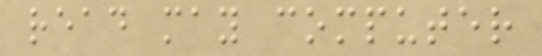read may computer
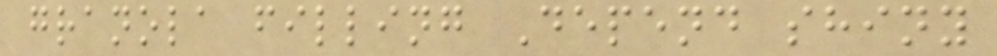granola filling Depend shiny
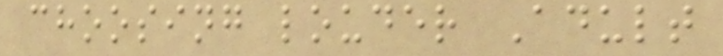choosing louder Adult
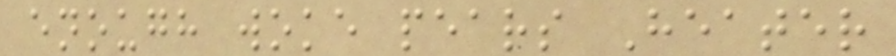enough woke pears Heater
